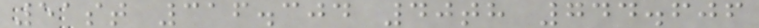51st 316.304 40th 744.606
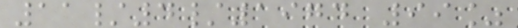11/4/1974 99%
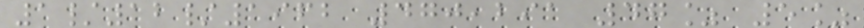1/12/1962 470,291 47% 5%
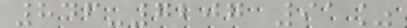846-7207 91%
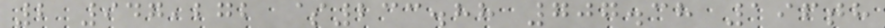2 947,272 $233.88 707.38 196th
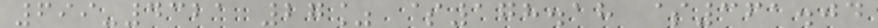699-4321 27% $178.18 $361.04
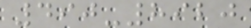490-8920
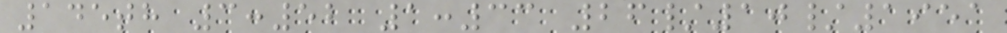145th 3:52 1:33 26/10/1951
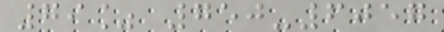79% 750-6057
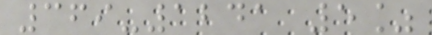369-1241 5%
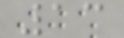13
